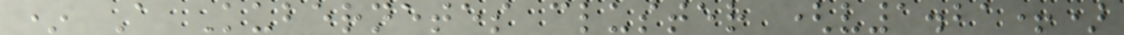* A Kubernetes cluster (v1.21+)
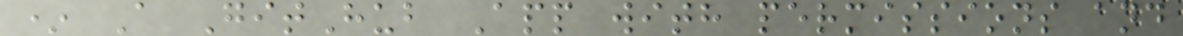* A GitHub App with permissions and
